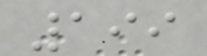199
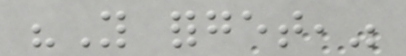"You forget,"
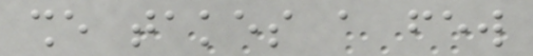she takes a few
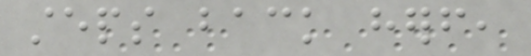steps back herself,
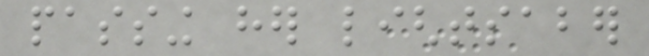passing her lightsaber
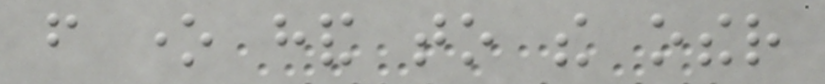from one hand to the other
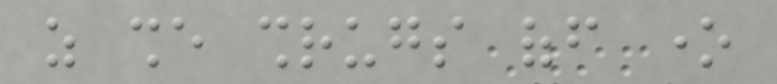as she shrugs off one
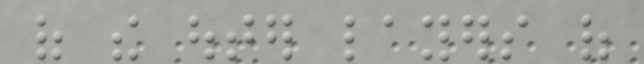of the outer layers of
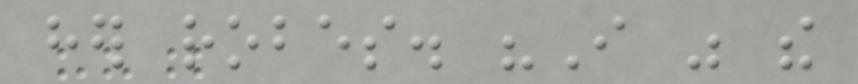her robes. "I was the
